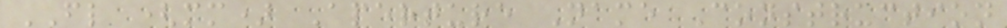FL (mm) Aperture Name Construction
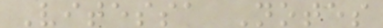Vitessa Notes
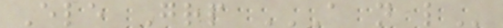Ele Grp A N L
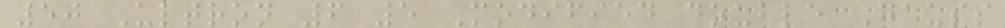50 Ultron 6 5 Modified double Gauss
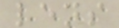lens
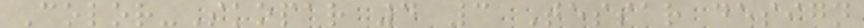Color-Skopar 4 3 Tessar design
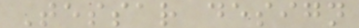Tessar design
